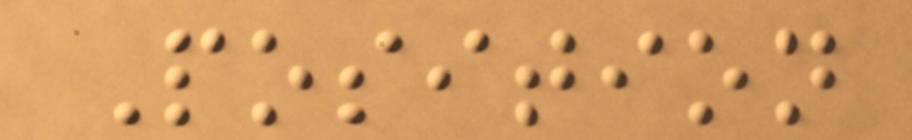Position
